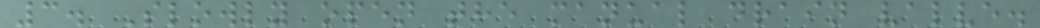3. Slowly open the manual drain valve.
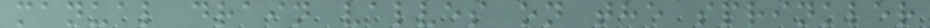manual drain valves on the sprinkler
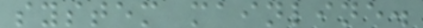system mainline.
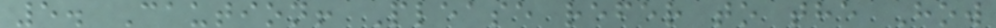5. Caution! Please refer to the How
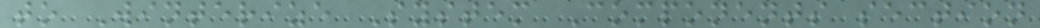to Winterize System Components section
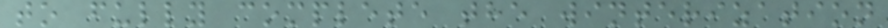to fully complete the winterization
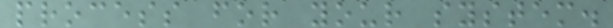process for your system.
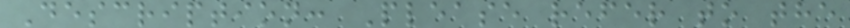Description: Please refer to the
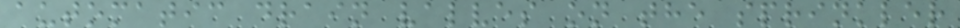automatic drain valves on the sprinkler
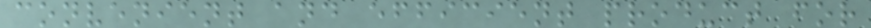convenient and efficient product for
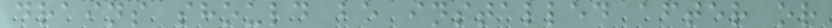drains should be installed after or
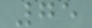75
